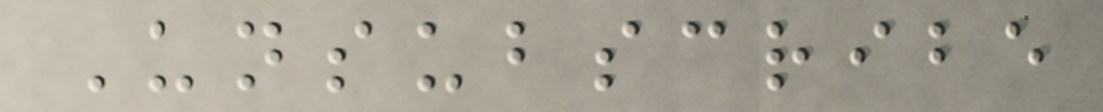Unsubscribe
